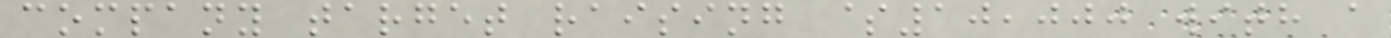company target raising $10,000 with a
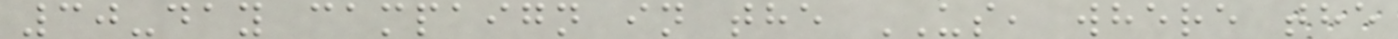30-day campaign in the US, where the
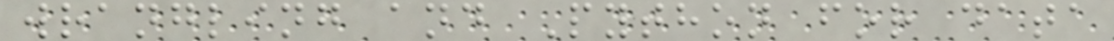wrangling and Python for data
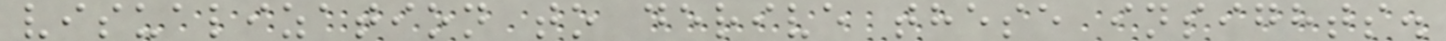visualization to derive these insights.
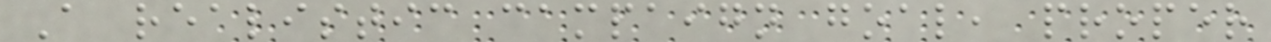A realistic campaign goal, proper
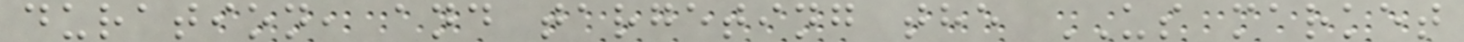duration, and targeting the US market
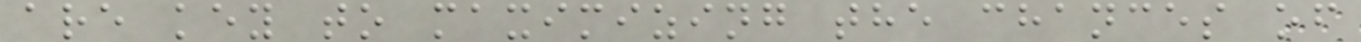are key to maximizing the chances of
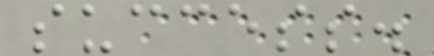success.
